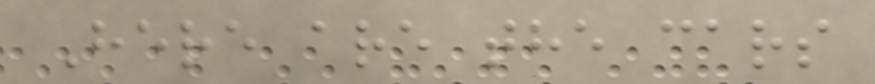Here are the cars
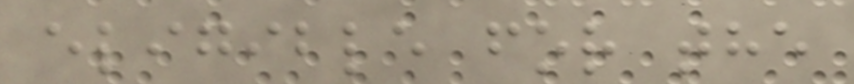eligible for the
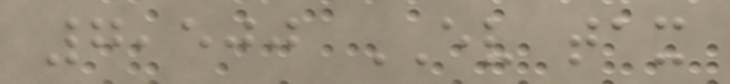7,500 EV tax
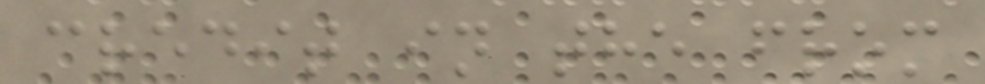credit in the from
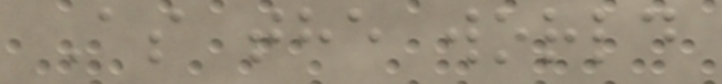As the world
